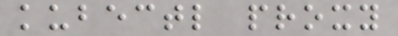kubectl proxy
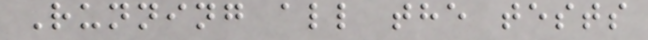Running all the tests
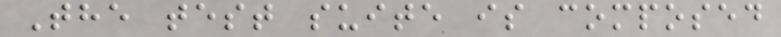The test suite is composed
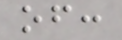of:
